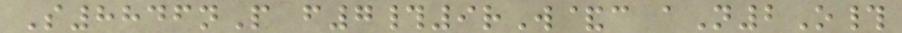S8846nP f7#9rW&c aN2O#
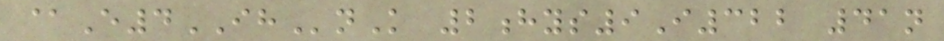@E4IHnK 2hys9I322 41n
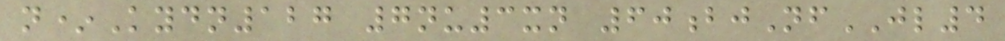n*Kydn127 7nu3xn 60bjNfJL4
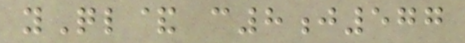yQl& c8j577
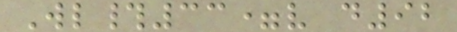Wl#33=v d92
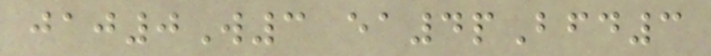jaj0W3 ea4pBfd3
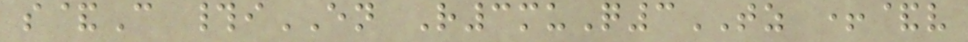s&C #iEN R3muQ3TZ +&v
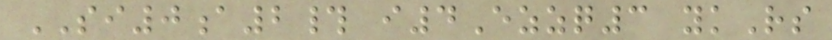SI0a2# i4Ezzq3 ykRs
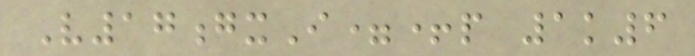V17gxI=+p 1k6
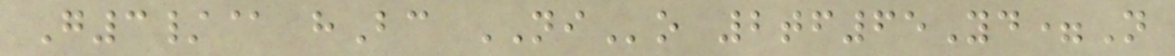G3/@ hBc NIo 2tf65Yd=N
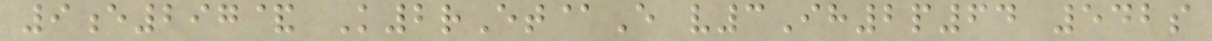9e297& K2rEt@E v3Ih2p64 542s
